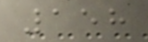158
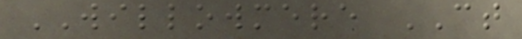WILLOWMERE CT
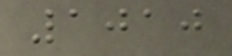1010
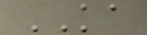KA
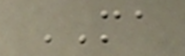MA
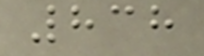838
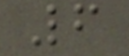6
